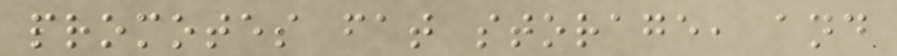promotes fat storage, and
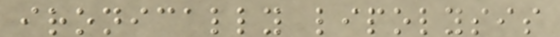ironically lipolysis
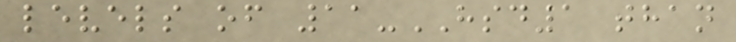levels of 11-HSD1 than
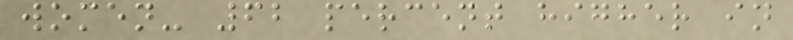women- 62 percent higher in
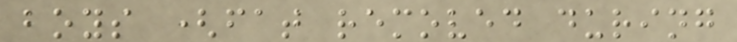boys (fat removed during
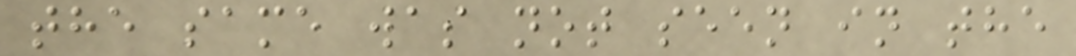the same was not seen in the
